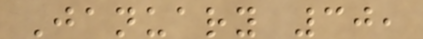January 30,
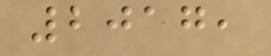2017,
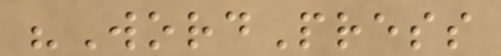"WordPress
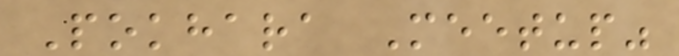Pokhara Meetup"
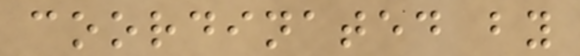coordinated by
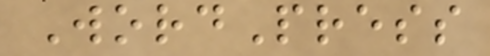WordPress
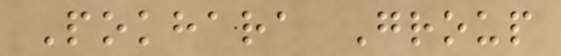Pokhara Group
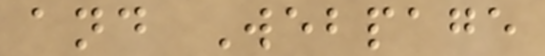and Webpage
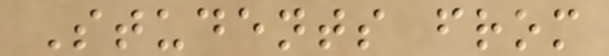Students from
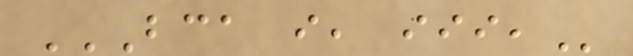BCA I, III,
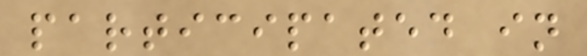participated in
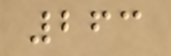263
